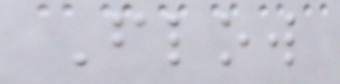Flow
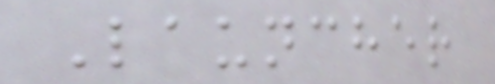Launcher
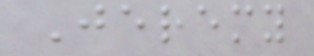Jeremy
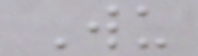Wu
